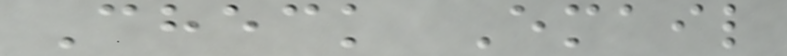Check Email
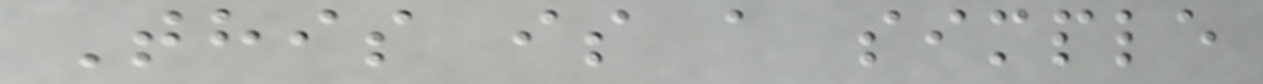This is a simple
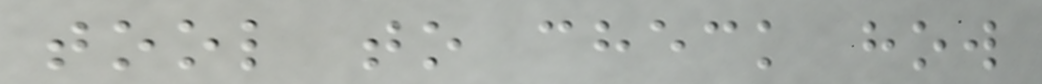tool to check how
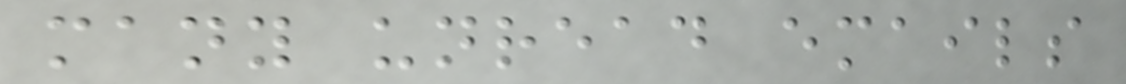many unread emails
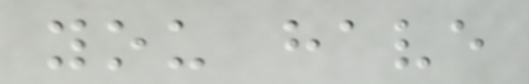you have
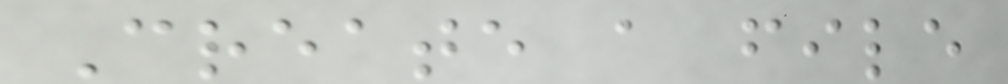Create a file
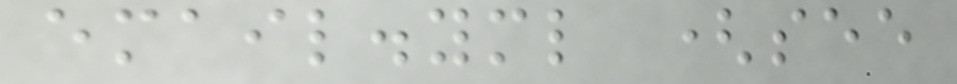email.yml (see
